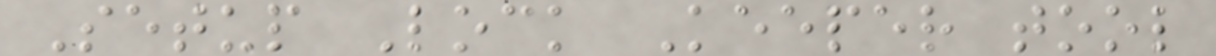Setup Lock Keeper tool
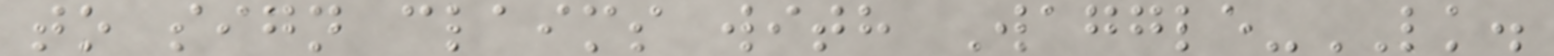to sign claims with Waggle-LK.
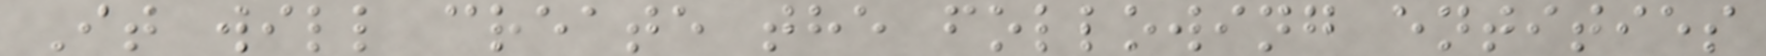It will create the following entities
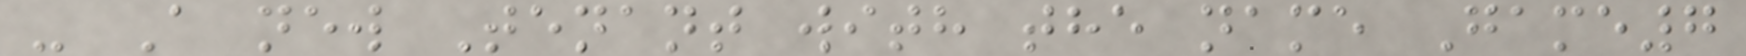- A new Tenant with the name Game7
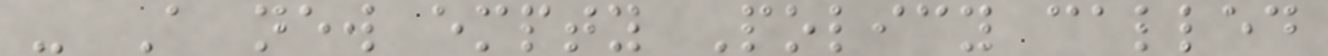- A new empty Policy called
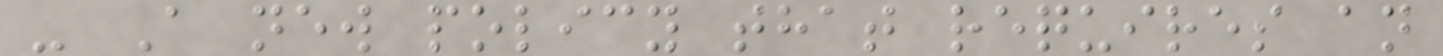- A new policy that requires an
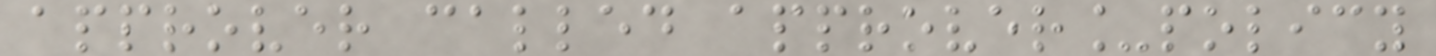approver called approver_policy
